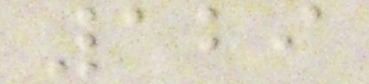129
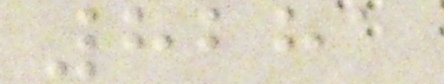8281
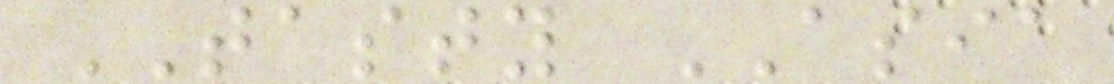TASTY ASIA
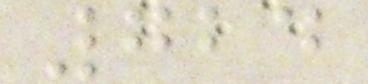724
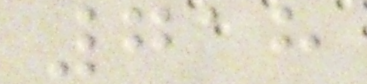718
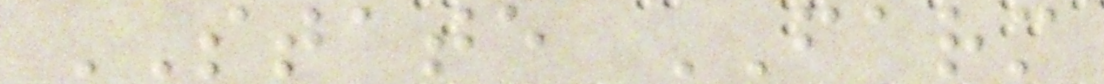STATE FARM
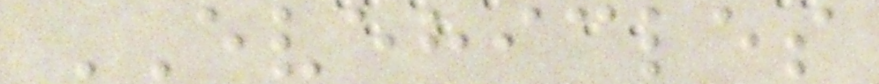EVEHICLES
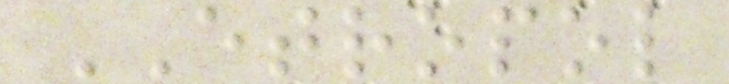ETROPOL
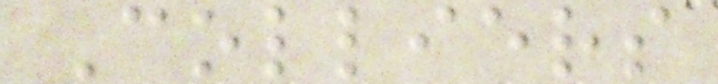Colliers
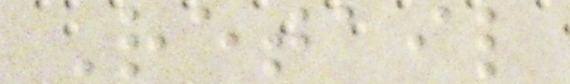Retail
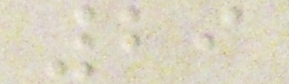29
